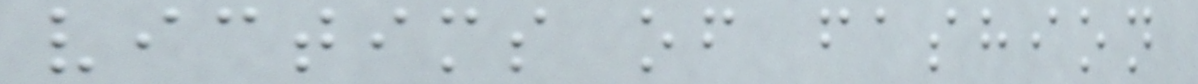victims of fashion
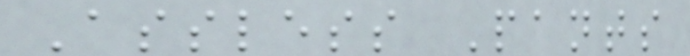Assless Pants
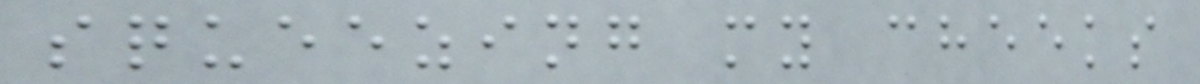squeezing my cheeks
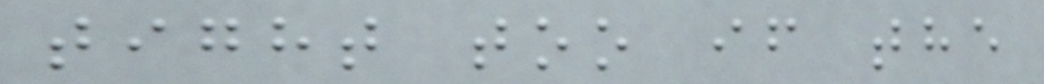tight too if the
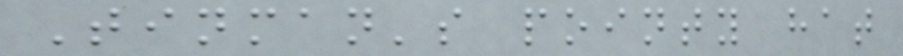Tinman's pointy hat
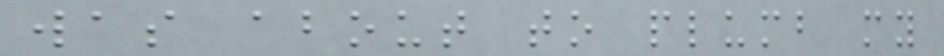was about to plumb my
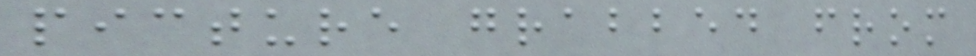picture grabbed from
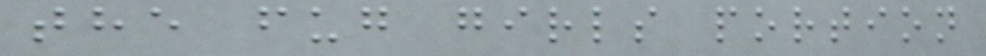the fug girls portion
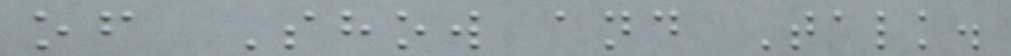of Show and Talk.
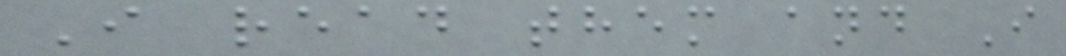I read them and I
